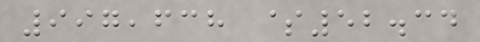997,638 $52.34
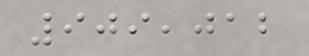909,012
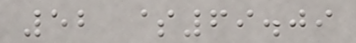52 $69.09
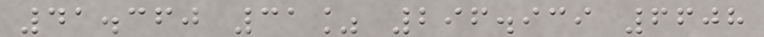41.360 31% 296.939 6608
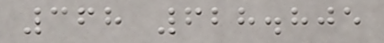368 628.805
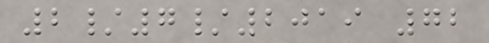2/7/2019 72
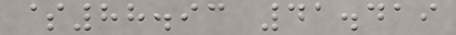$88.93 41.419
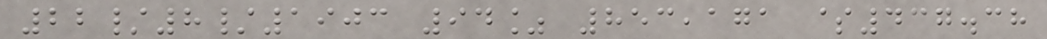22/8/1903 94% 853,171 $437.38
